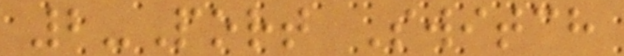2-Port Switch
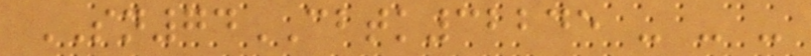SN74CBTK32245 - - -
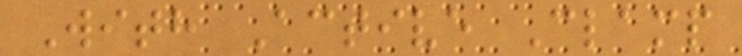With Active Clamp
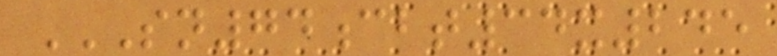SN74CBT34X245
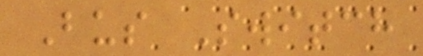Bus Switch
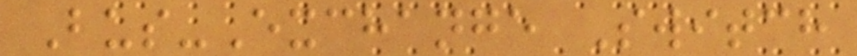Bus-Exchange Switch
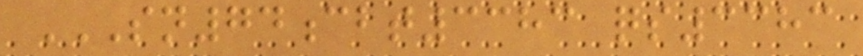SN74CBT3383 QS3383
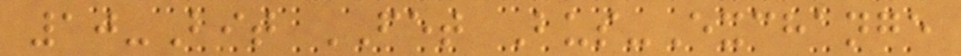10-Bit FET Bus-Exchange
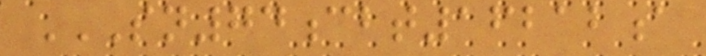SN74CBT16212A
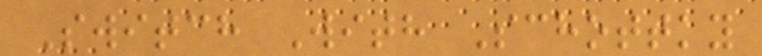Switch With Schottky
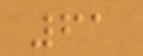61
